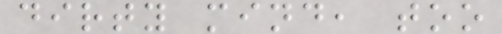dirty mind, too
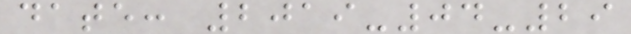date: 2019-04-29
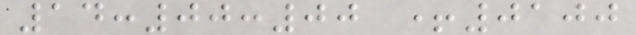14:00:00 +0100
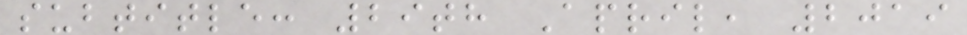subtitle: 29th April, 2019
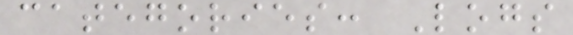categories: Logs
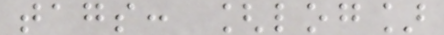tags: [log]
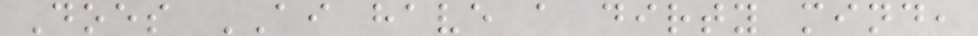Does AI have a dirty mind,
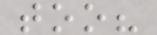too?
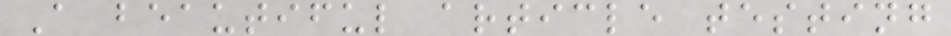A beautiful article testing
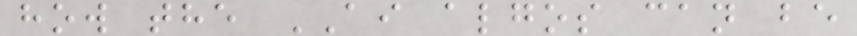how the AI algos can be
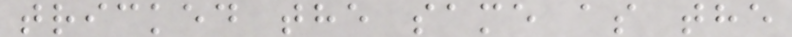tricked the same as the
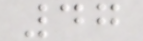47
